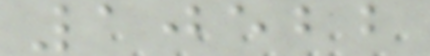10522
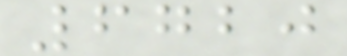6720
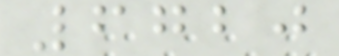6720
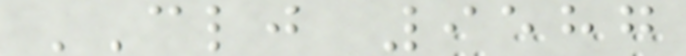CLJ 9587
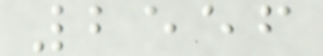2556
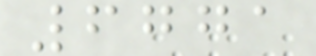6771
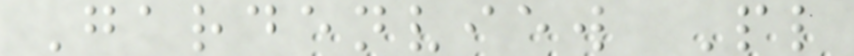Gardenview Pl
